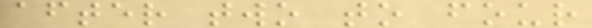after two to four
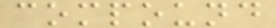compound
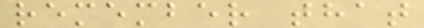remember that
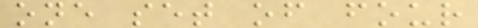one set of four
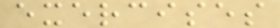exercises
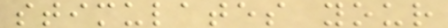stimulates your
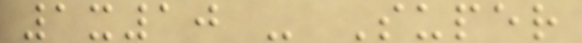1x10 - Super
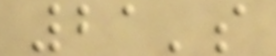21's
